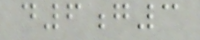d6g3
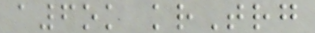a6ok krTrg
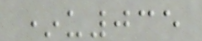*u035
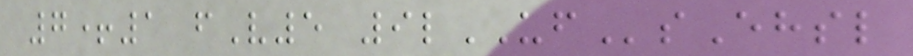7+1 fV5 9lUFsEhsl
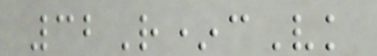32R*cVk
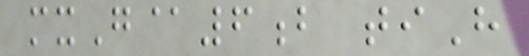mxG@6b tiH
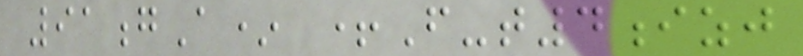91gA* +F-t4izj
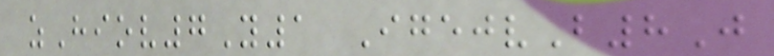zHiov7Y1 IgejvB8J
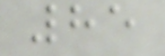85
